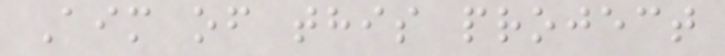Aim of this project
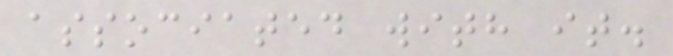associated with it.
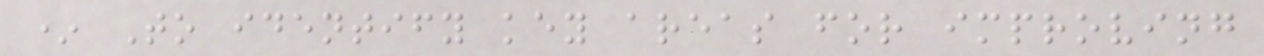* To identify key areas for improving
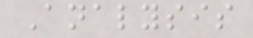Analysis
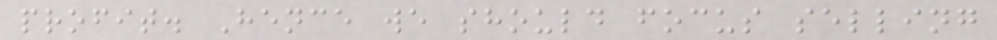profit. Hence we should focus selling
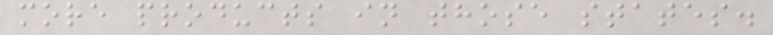more products in those states.
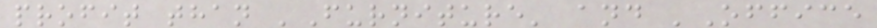profit than 'Furniture' and 'Office
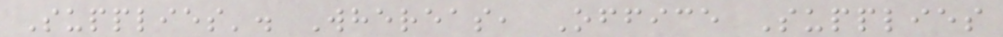Supplies'. Whereas, Office Supplies
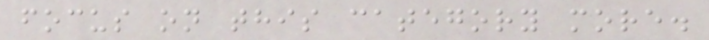focus on this category more.
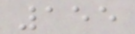155
